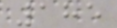185
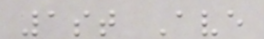1st Ave
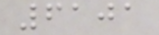6101
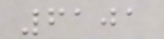6101
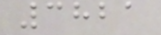3821
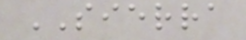SIERRA
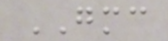GMC
